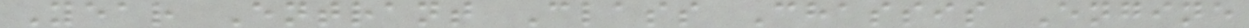Year Entrant Class Chassis Engine
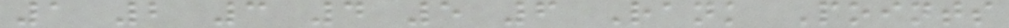1 2 3 4 5 6 Rank Points
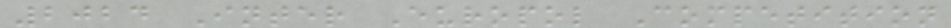2024 Inter Europol Competition
